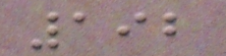192
